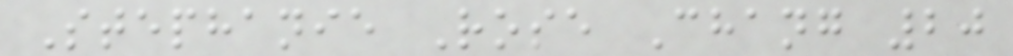Stephanie Rose Chang 20
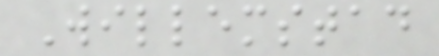Willemstad
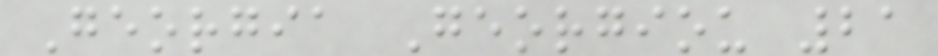Georgia Georgiou 21
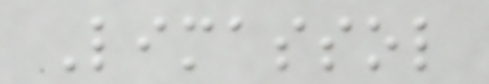Limassol
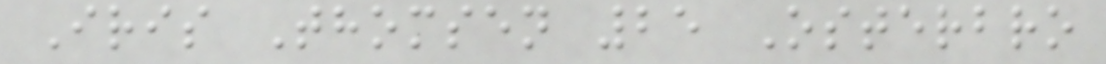Iris Thomsen 25 Osterbro
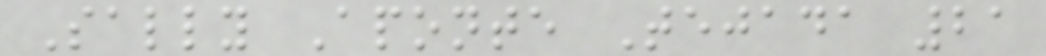Sally Aponte Tejada 21
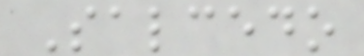Salcedo
